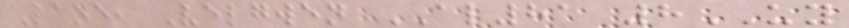Lane, Velgwen AL81 8UY
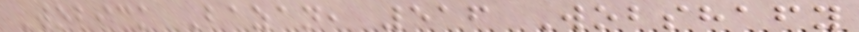Wobick Bazan, 516 Wobshafy
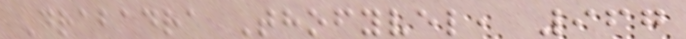Drabadra Thofyvel, 967
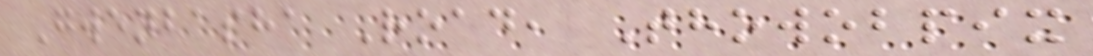Gwenbasha Road, Thowobpix
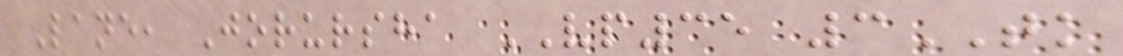Lane, Jorursha VP35 3TK
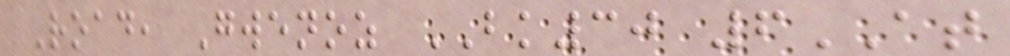Road, Gwenoz BK30 6AT
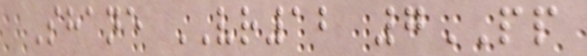Shane VR12 7PP
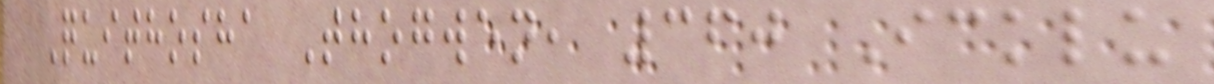Quithosha Thogwen, 360 Icklu
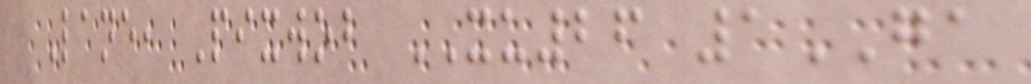Lane, Pixwob XU26 1GA
